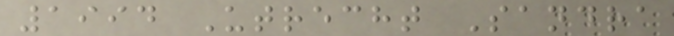1994 Utrecht Sandra
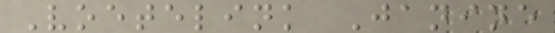Voetelink Janine
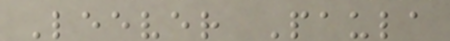Leever Paula
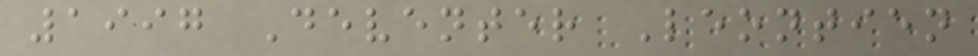1997 Deventer Leontien
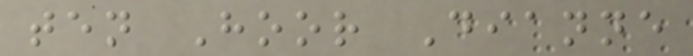ten Hoor Dianne
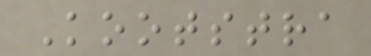Kootstra
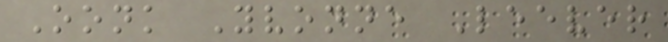Oonk Yvonne Leever
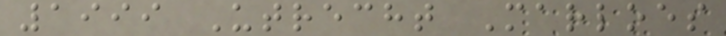1999 Utrecht Marloes
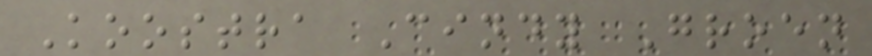Koostra Cindy Groen
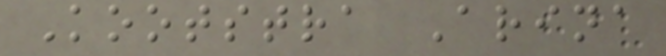Kootstra Arina
